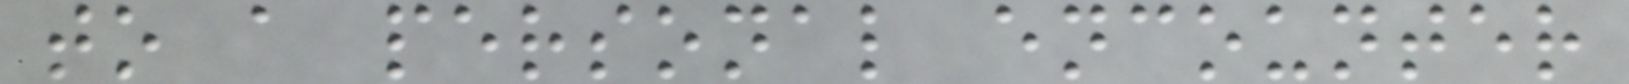to a personal encounter
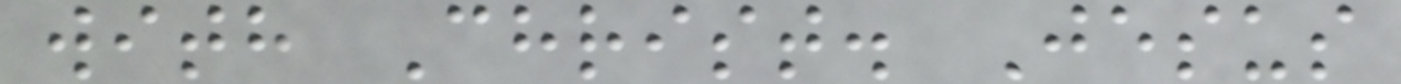with Christ. Jesus
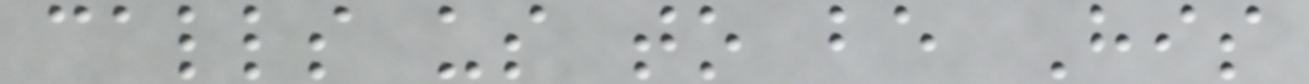calls us to be His
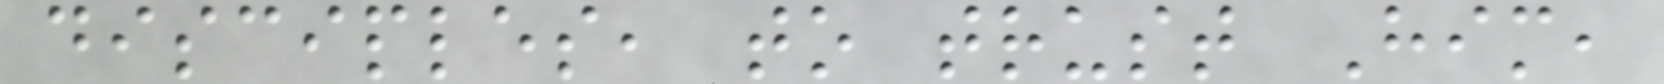disciples, to trust Him,
